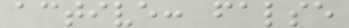active: false
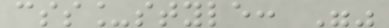css_style: ""
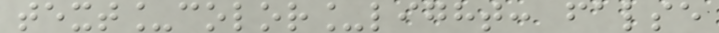text_color_light: false
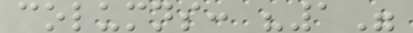columns: "1"
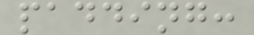padding:
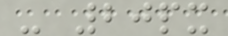- 20px
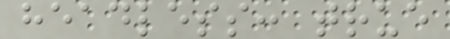headless: true
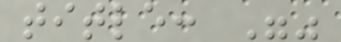title: ""
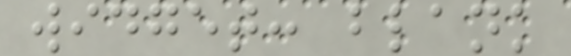widget: blank
